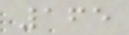165
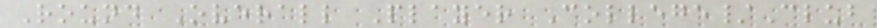Round Overall Player College/Club
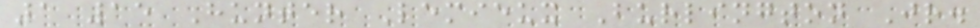1 15 Hunter Lemieux Burlington Jr.
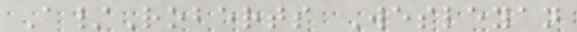A/Roberts Wesleyan
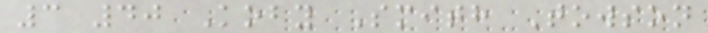3 40 Koby Smith Towson
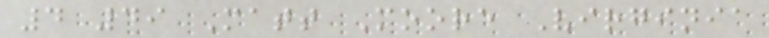4 49 Matt Moore Virginia
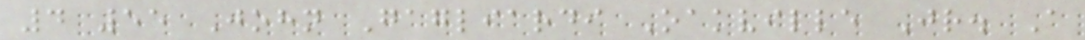4 55 John Gagliardi Oakville Jr. A
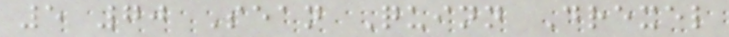5 70 Sean Quinn Drexel
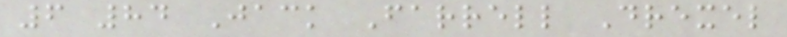6 84 Jack Farrell Drexel
